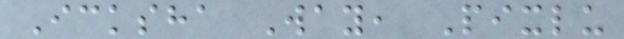Icksha Way, Pixlu
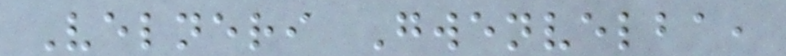Velneri Gwenvelba,
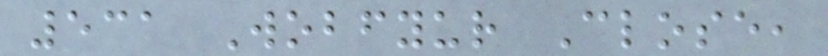531 Wobfyur Close,
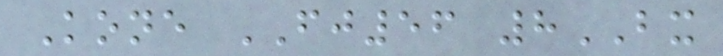Kone FJ56 8BX
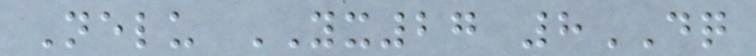Nelu YX27 8DQ
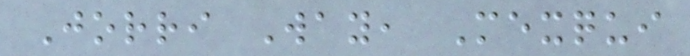Jorri Way, Mexqui
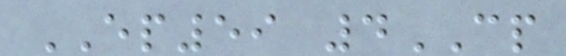EP59 4CP
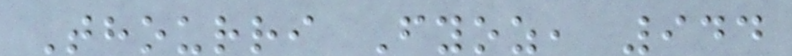Thourri Fyoz, 944
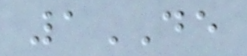1DE
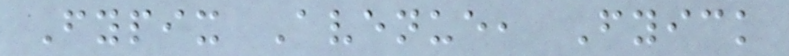Fypix Avenue, Fyick
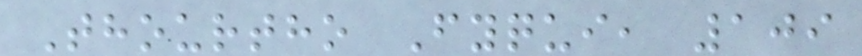Thourtho Fyqui, 109
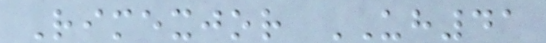Rimexjor UH41
